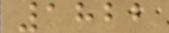1822
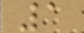1
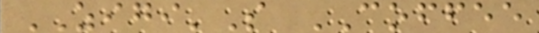ZIGI'S COFFEE
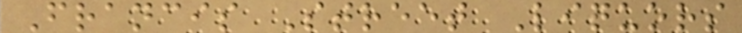Francis Street Liquors
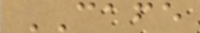CAFE
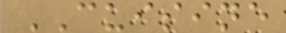CUISINE
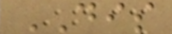DIS
